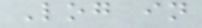Log in
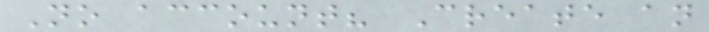No account? Create an
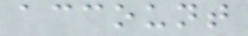account
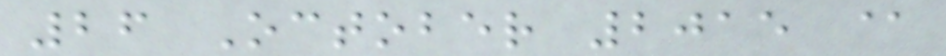26 October 2015 @
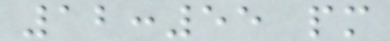12:55 pm
